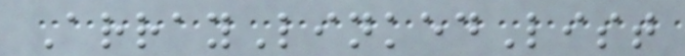ArrayLinkedList
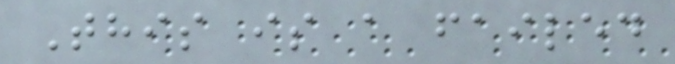This is a failed
